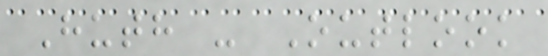Huth - Outlook
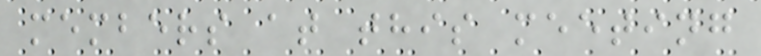members at this meeting
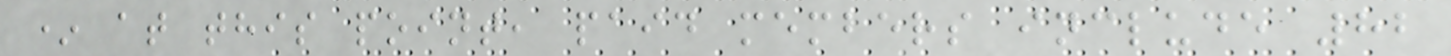* at this point, paid members include 82
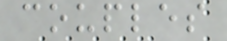couples
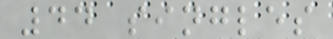44 singles
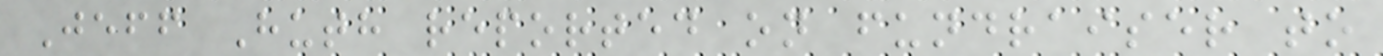Jeff Huth reported on fundraiser to
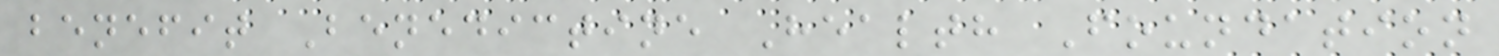benefit Benedictine Health Foundation
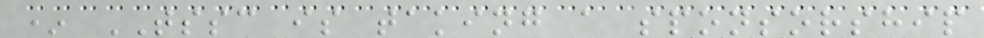* TSSC is taking a sponsorship
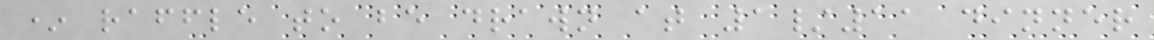* raffle to be drawn at 1/11 dinner
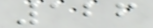126
